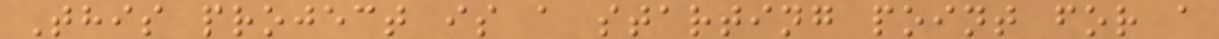This project is a starting point for a
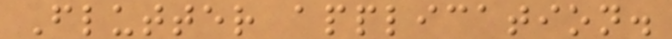Flutter application.
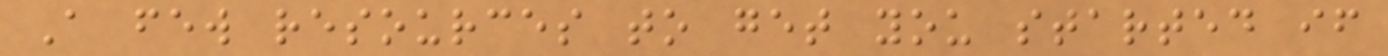A few resources to get you started if
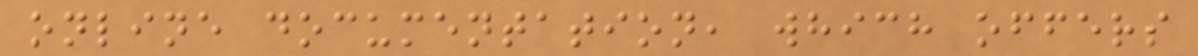online documentation, which offers
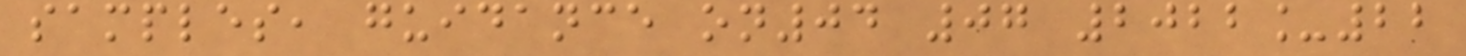samples, guidance on04 07 2022_22
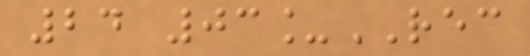24 03_REC
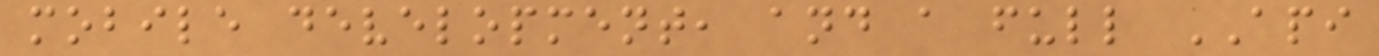mobile development, and a full API
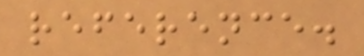reference.
